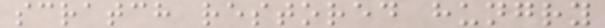scratch restored hungry
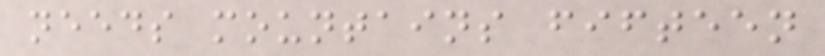needs mountains fifteen
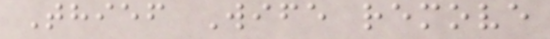Thief Wife remove
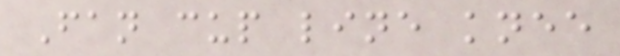Fan cup line knee
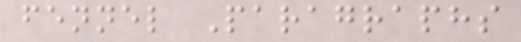fennel Paragraphs
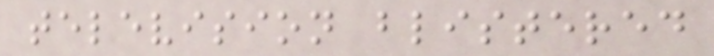television blistered
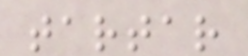tartar
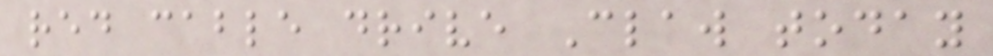red cable drive Claw today
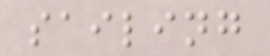sailing
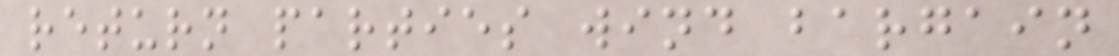return parties wind bargain
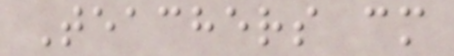Teachers cm
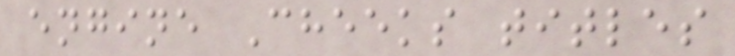engine Cheeks titles
